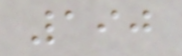190
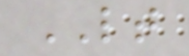LT
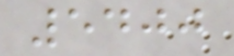5400
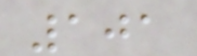101
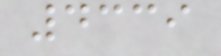4339
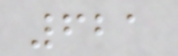621
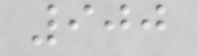900
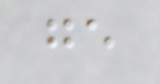ge
